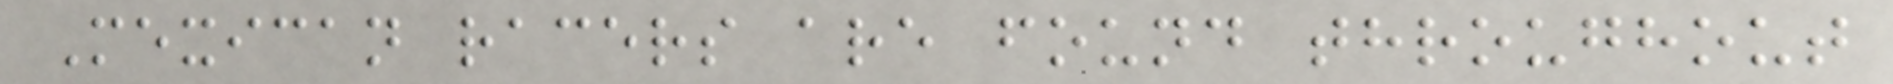Mexican racers are found throughout
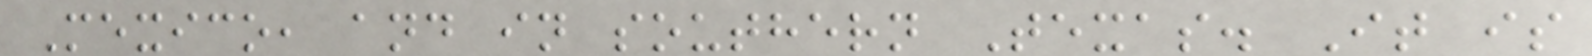Mexico, and in southern Texas. It is
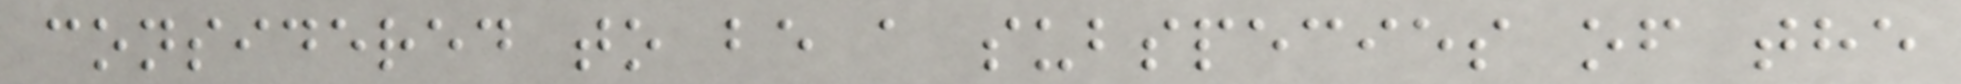considered to be a subspecies of the
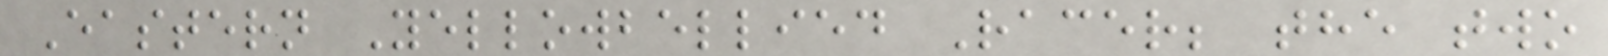Eastern Yellowbellied Racer; the two
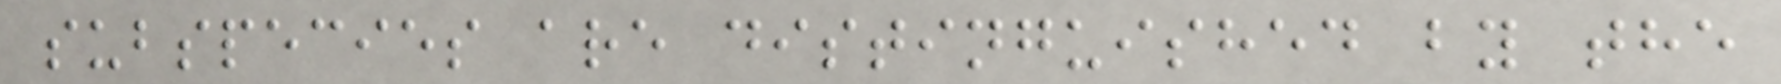subspecies are distinguished by the
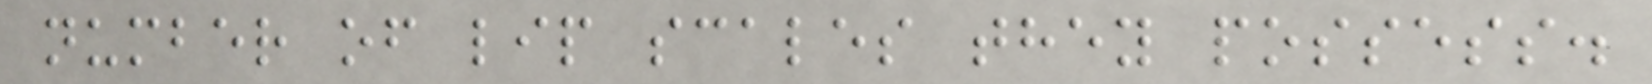number of lip scales they possess.
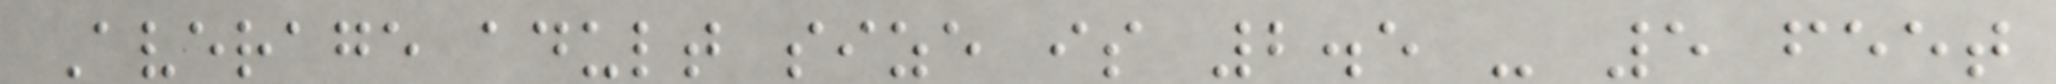Average adult size is 2.5 - 5 feet
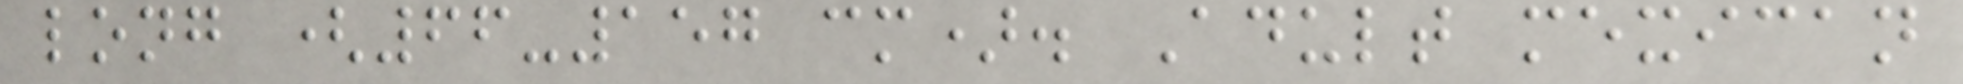long (66-157 cm). Adult mexican
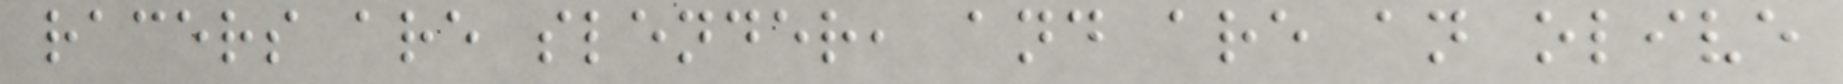racers are slender, and are an olive
